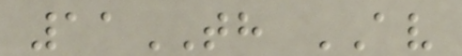11TH AV
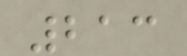213
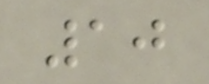10
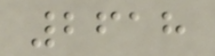2618
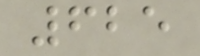625
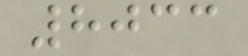8033
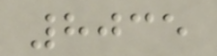8035
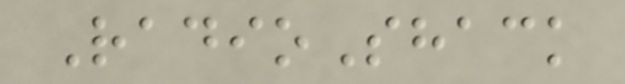RadioShack
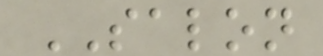SALON
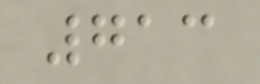713
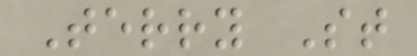Terry St
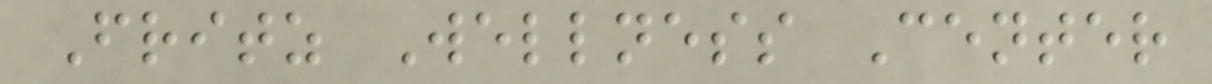Fritz Wellness Center
